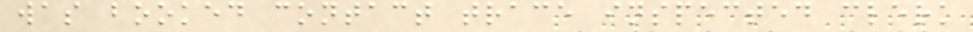was booked contact trace inspected clerk
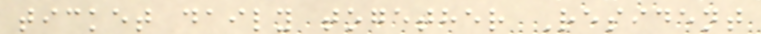ticket daily together Resident
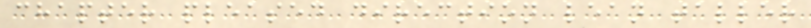chapter pleased direction lean taller
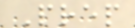Prep
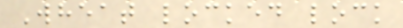Wheat locked lock
